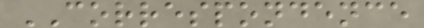CORRESPONDENCE
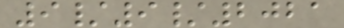9/9/2021
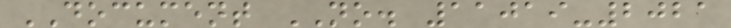DOCUMENT NO. 11019-2021
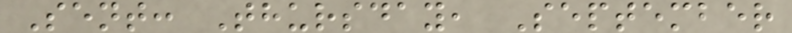Sent: Thursday, September
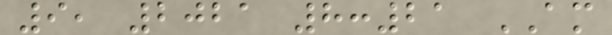9, 2021 8:21 AM
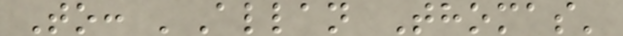To: 'Allan Thomas'
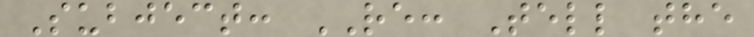Subject: RE: Tell the
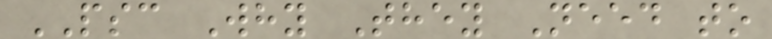PSC Why They Need to
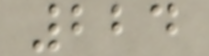224
